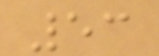53
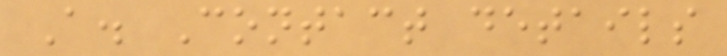A. Contact details
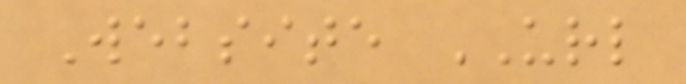Website URL
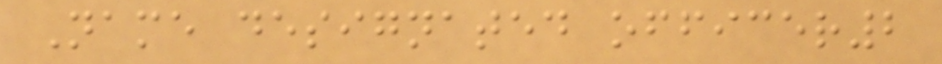Name designated officer2
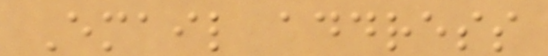Email address
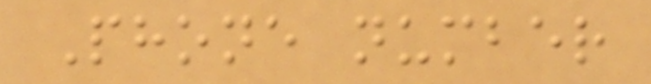Phone number
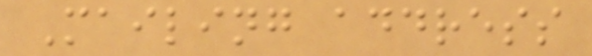Mailing address
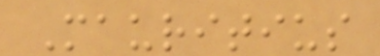Mauritius
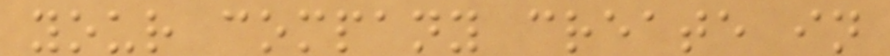your company create in
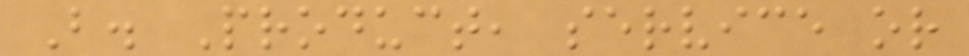B. Product, service or
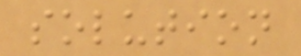solution
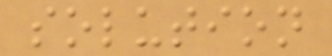solution
